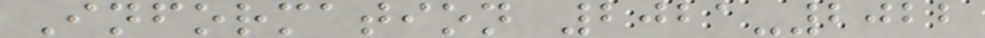Information 2021-2022
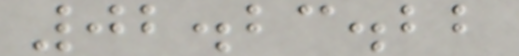02.23.22
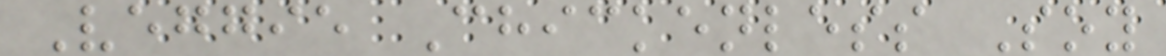Veggie Chickenless Soy
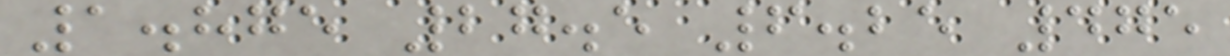1.875 27.5 6.25 475
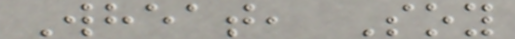Wheat, Soy
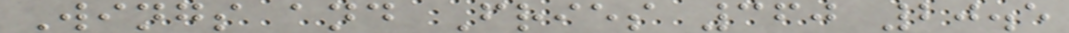Wings and Fries 360 20.5
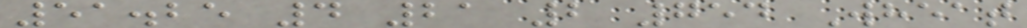51.25 4 21 2 754 Wheat
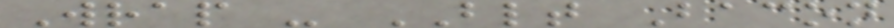Wrap - BLT Bacon
